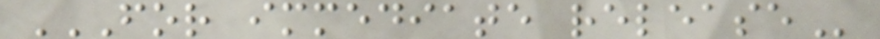FOR IMMEDIATE RELEASE
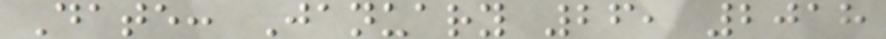Date: January 26, 2018
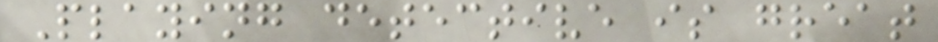Playing detective is great
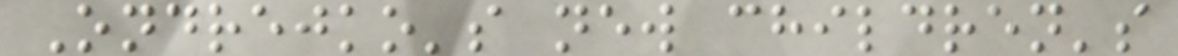Ondrejko's new children's
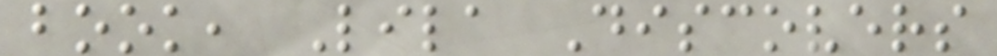book, Lila Discovers
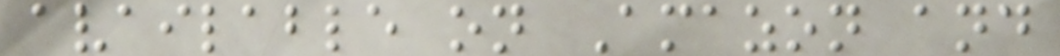available on Amazon and
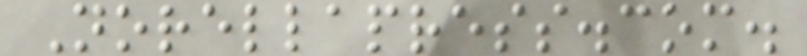Norellapress.com.
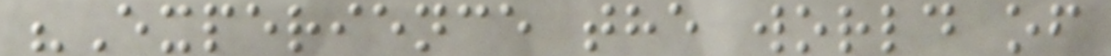"Experience the world of
